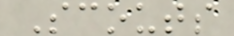Scouts
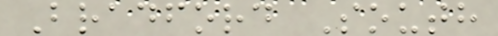Bradford South
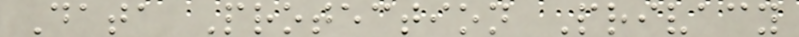Data Protection Privacy
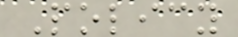Policy
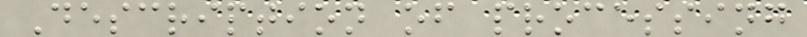Description of processing
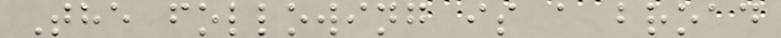The following is a broad
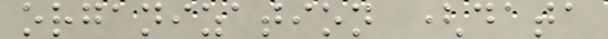organization (data
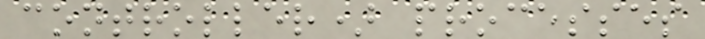controller) processes
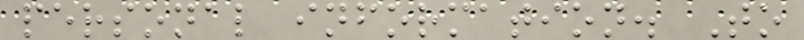personal information. To
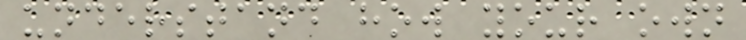understand how your own
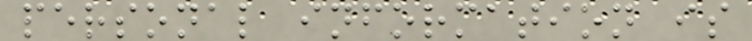personal information is
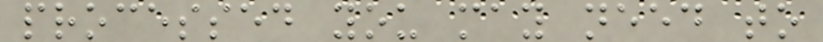processed you may need to
